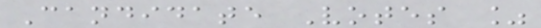Candidate Votes %
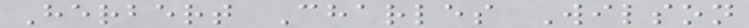Herbert Charles Wilson
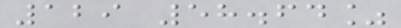129 58.64%
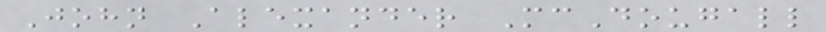John Alexander McDougall
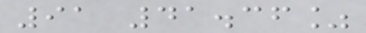91 41.36%
